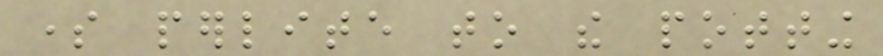some perlite to the potting
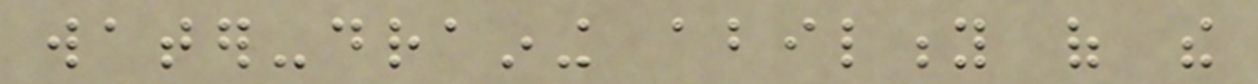water-draining ability of the
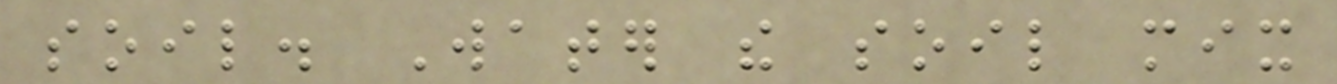soil. Water the soil mix
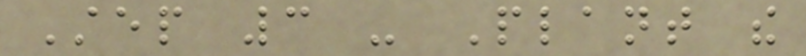Step 3 - Plant the
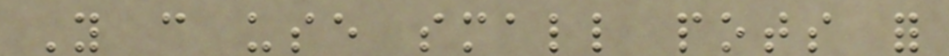You can use small pots for
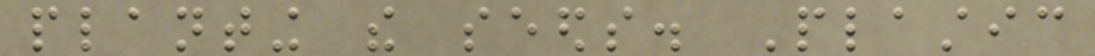planting the seeds. Plastic
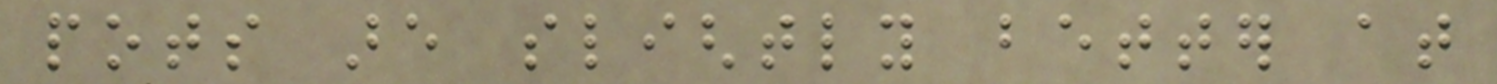pots are slightly better at
